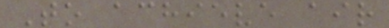To achieve air
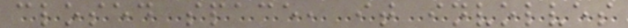closed space, it involves
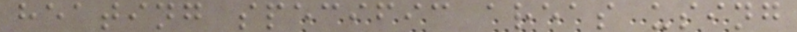heating specific areas using
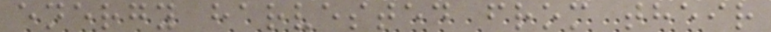energy harvested from their
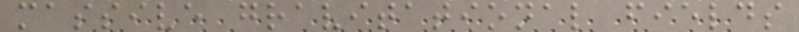massive gravitational fields
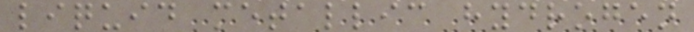liquid metallic hydrogen
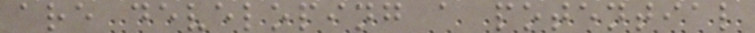are developing a potential
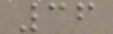36
